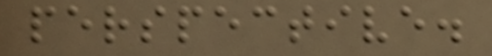perspective.
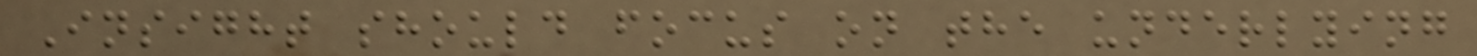Insight should focus on the underlying
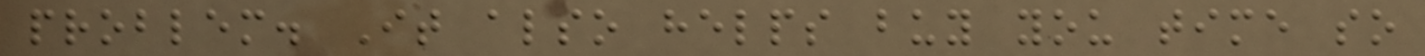problem. It also helps buy you time so
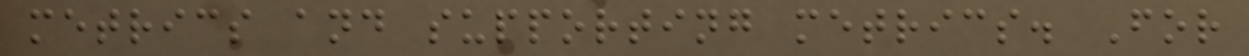metrics and supporting metrics. For
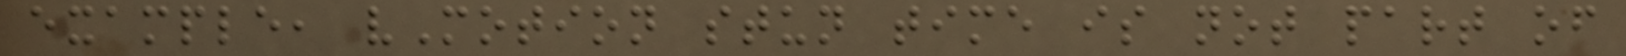example, vMotion stun time is not part of
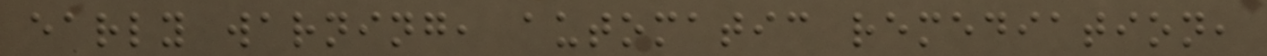early warning, automatic remediation,
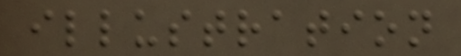illustration
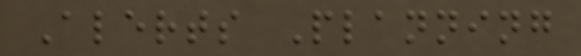Alerts Planning
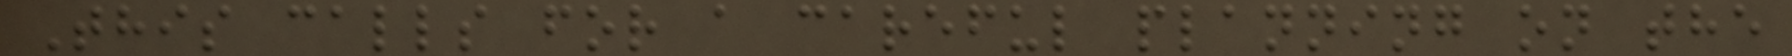This calls for a careful planning on the
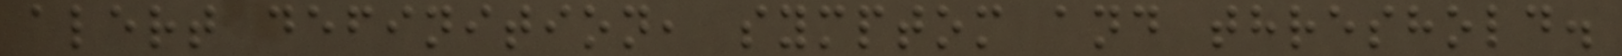alert definition, symptom and threshold.
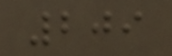209
